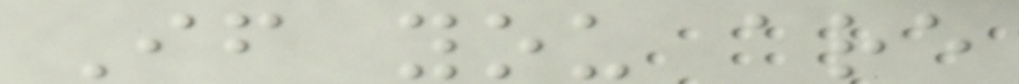If you are
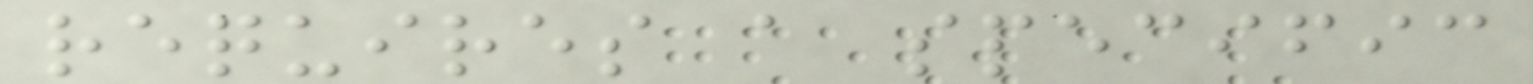requires a specific
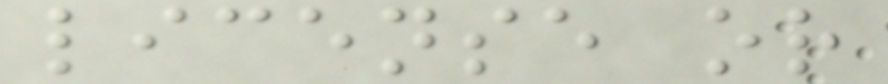license or
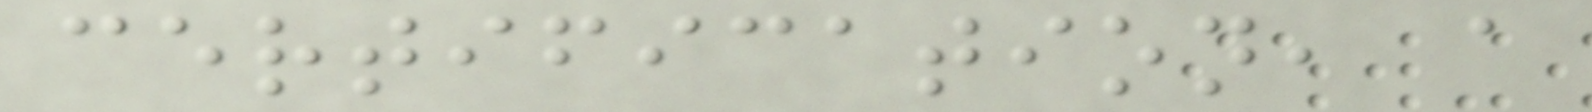certification, a
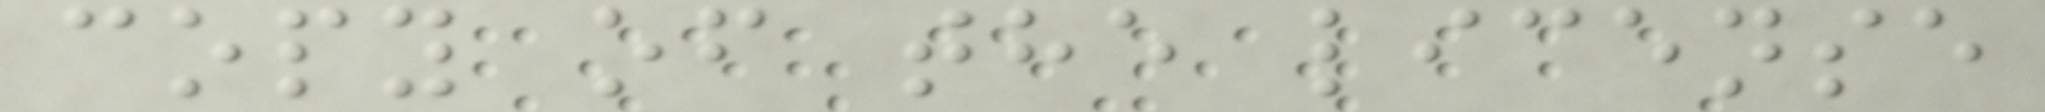copy of the license
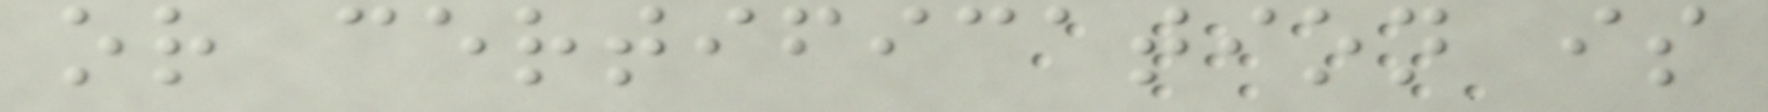or certification is
